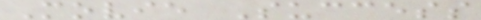Movie Success
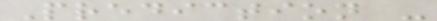Prediction -
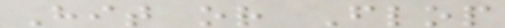Hit or Flop
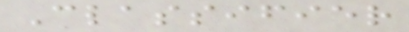Classifier
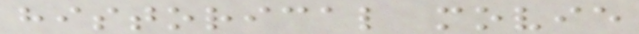historical movie
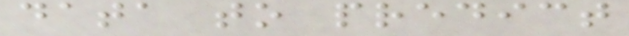data to predict
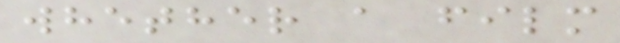whether a film
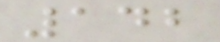142
